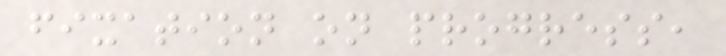fixation on progress,
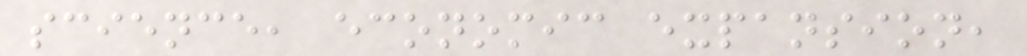science, economic expansion,
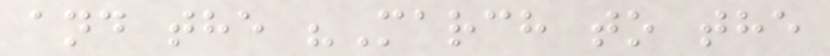and the "March to the
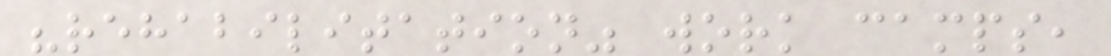"rehabilitation" work camps,
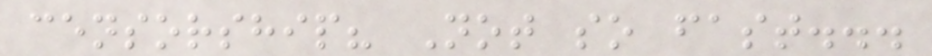censorship? Not so fast...
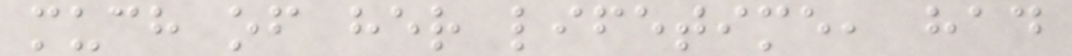much of her lifetime, had
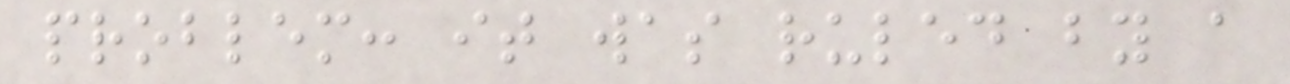problem: it was ruled by a
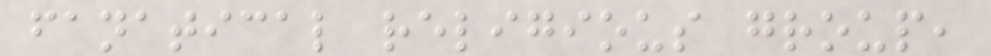fanatical religious group,
